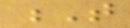T
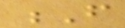F
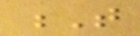T
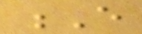E
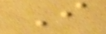I
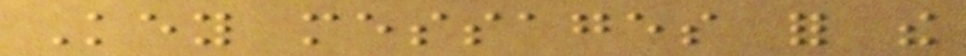Key messages for the
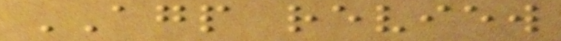AGP review
